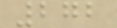272
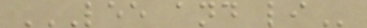LEE AND LI
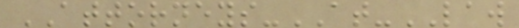ATTORNEYS-AT-LAW
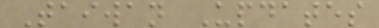Taiwan Updates
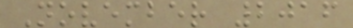November 2016
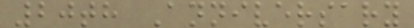20th Anniversary
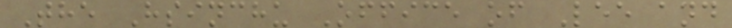The Hsinchu Office of Lee and
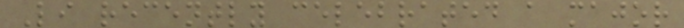Li recently celebrated a major
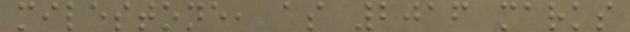milestone, as 2016 marks
